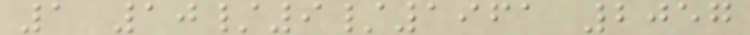1 10/9/1961 2057
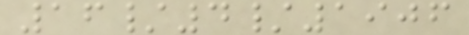16/4/1906
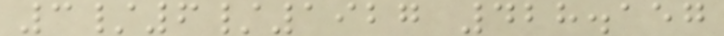3/6/1927 428.157
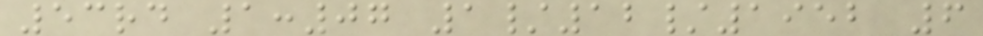53rd 1:07 1/12/1952 6
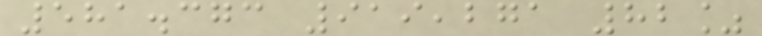581.373 919,271 82%
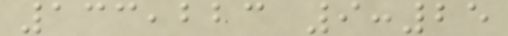133,223 9:25
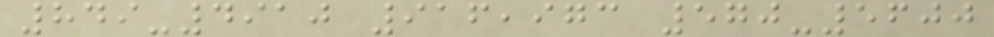849-4910 916,973 570-5600
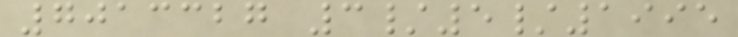7013327 3/5/1995
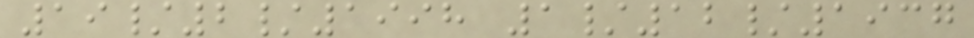19/2/1998 1/12/1937
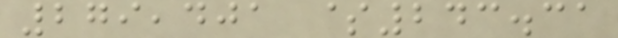279,401 $243.31
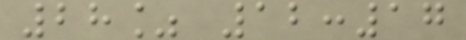28% 12:17
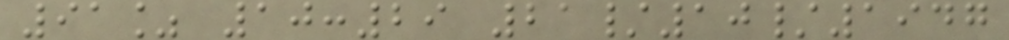91% 10:29 21/10/1947
